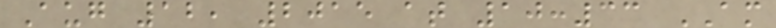Aug 12, 2015 at 10:33 AM
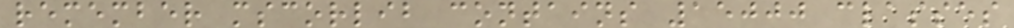remember mscorlib contains 15000 classes
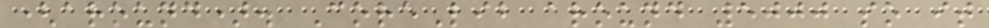(around). CoreLib around 5000 so it
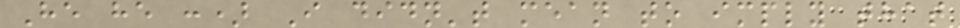He he :) I didn't mean to imply that
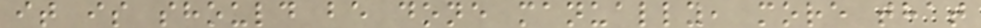it is should be done manually, more that
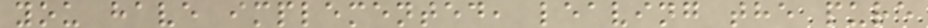you have implemented, leaving the pure
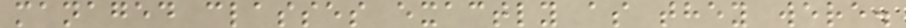managed classes exactly as they were.
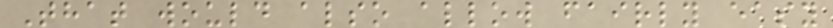That would also allow fairly easy
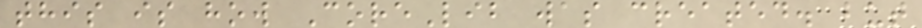this is how CoreLib was created. but
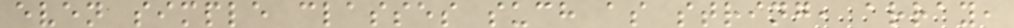even simple classes such as string, array,
